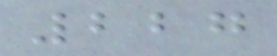227
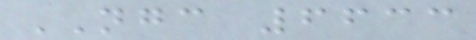NGC 6633
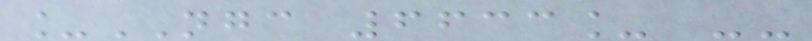_NGC 6633_ --
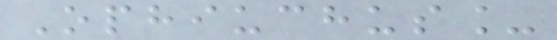Ophiuchus_
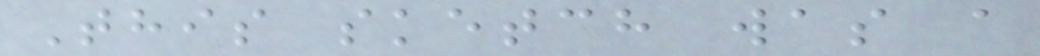This sketch was a
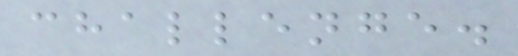challenge.
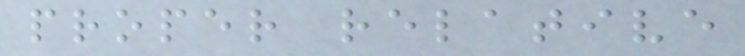proper relative
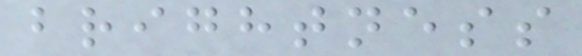brightness
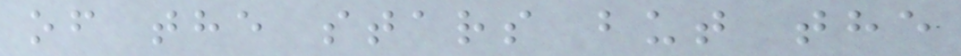of the stars but the
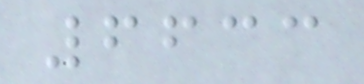6633
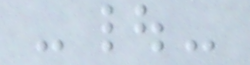-|-
